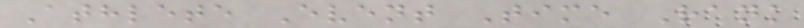Athlete Event Time Rank
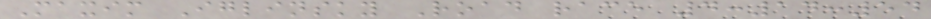Maxim Iglinsky Road race 4:14:54
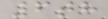6th
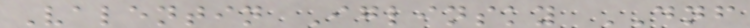Valentin Iglinsky DNF
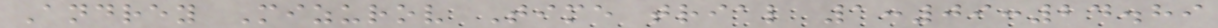Andrey Mizurov Time trial 1:09:24.89
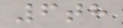6th
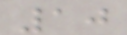10
